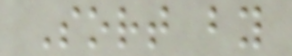Sort by
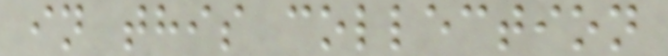in this collection
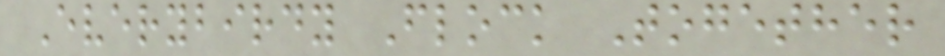Everybirdy Flock Together
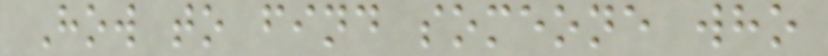How to find someone who
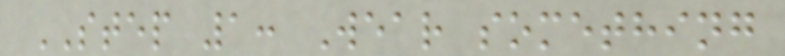STEP 1: Wear something
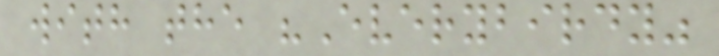with the "Everybirdy"
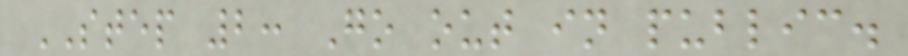STEP 2: Go out in public.
